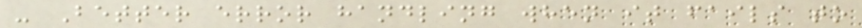- Better error handling when it fails to
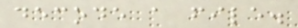decode a file.
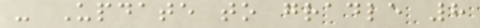- Update to gradle 8
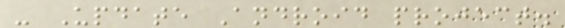- Update Android project.
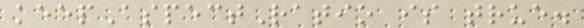keepAspectRatio is true.
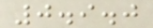0.9.0
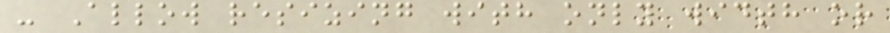- Allow resizing with only width or
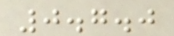0.7.0
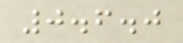0.6.0
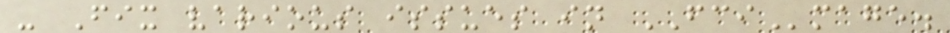- Fix various issues in FCImage.
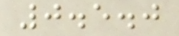0.5.0
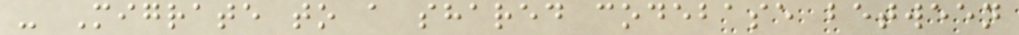- Migrate to a shared codebase between
